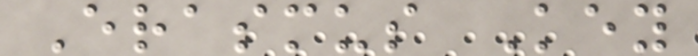Erasmus Key
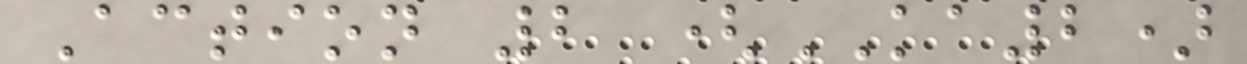Action 2 (KA2)
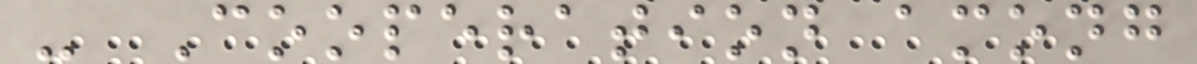- Cooperation among
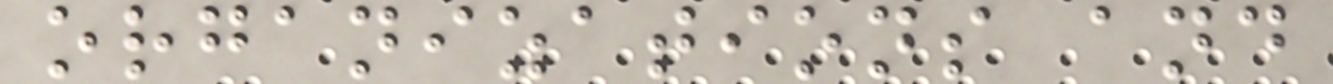organizations and
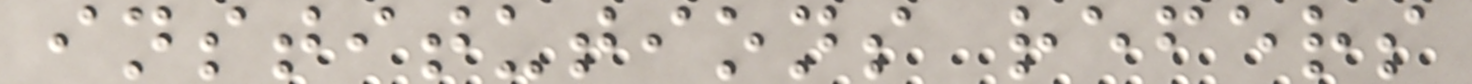institutions refers
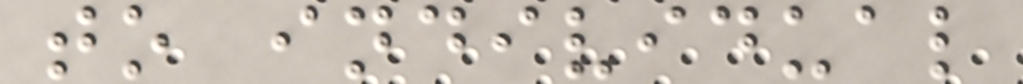to individual
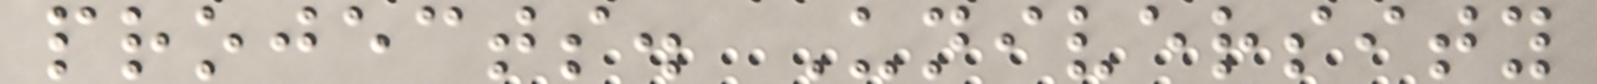projects. University
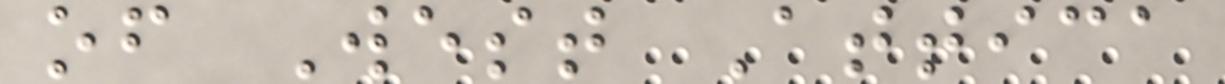of West Attica
